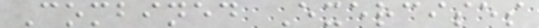Combined Exercises
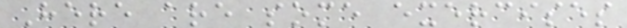Here are some exercises
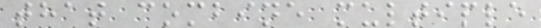that combine multiple
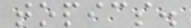topics.
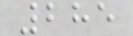285
